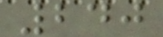240
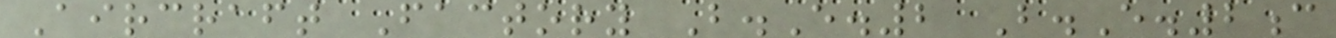Aircraft Factory B.E.2 B.E.2c
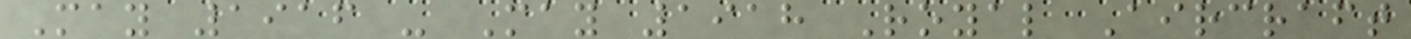May 1916 - May 1918 Royal Aircraft
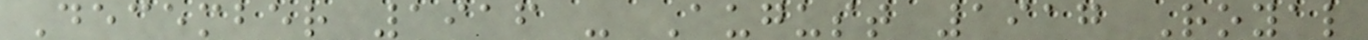December 1916 - August 1917 Royal
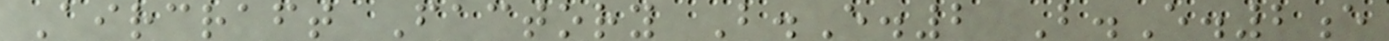Aircraft Factory B.E.2 B.E.2e
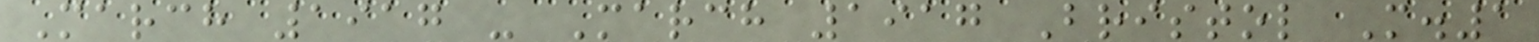March 1917 - March 1917 Bristol M.1
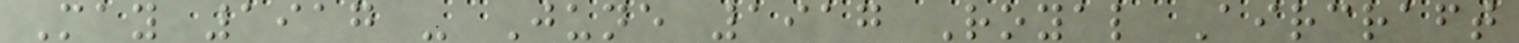May 1917 - June 1917 Royal Aircraft
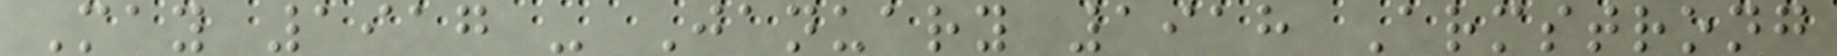May 1917 - January 1918 Armstrong
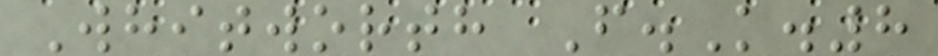Whitworth F.K.8
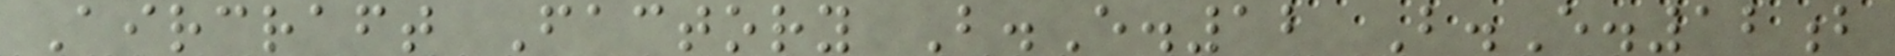Aircraft Factory B.E.12 B.E.12b
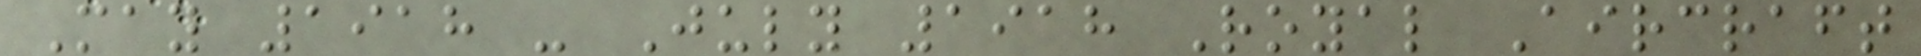May 1918 - July 1918 Royal Aircraft
